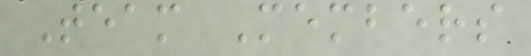Team Members
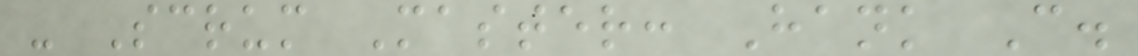- Scrum Master: Hank C.
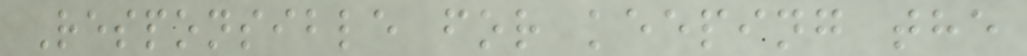Responsible for keeping the
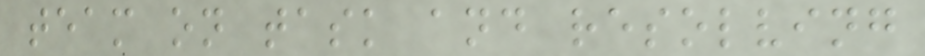team on task and resolving
